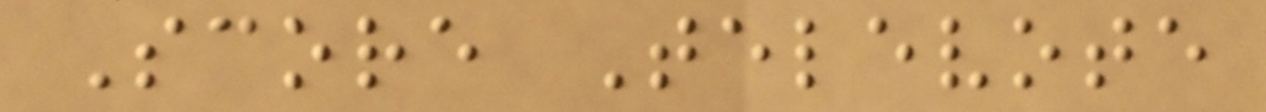Score Televote
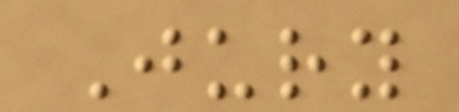Jury
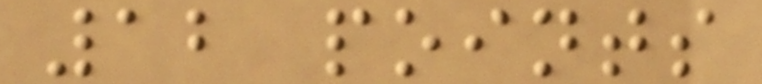12 points
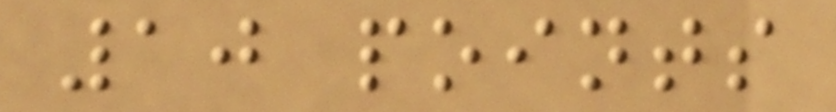10 points
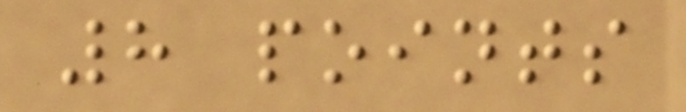8 points
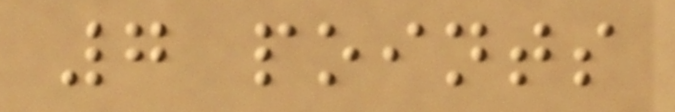7 points
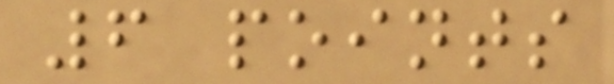6 points
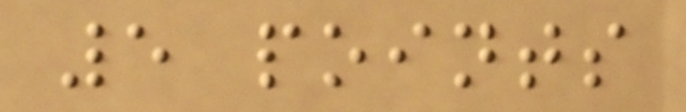5 points
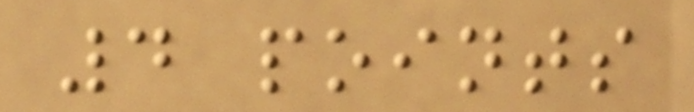4 points
